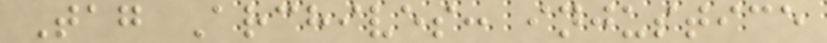Tag Archives: injustice
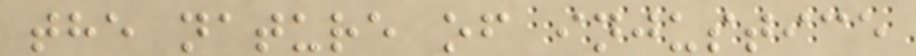the nature of injustice
